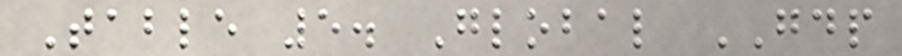Table 5. Global GDP
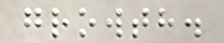growth.
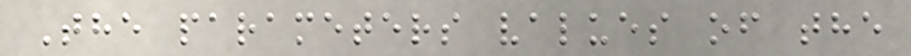The parameters values of the
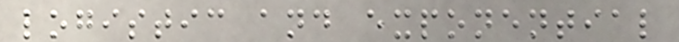logistic and exponential
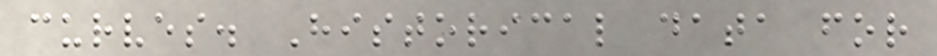curves. Historical data for
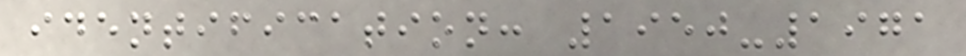identification: 1950-1971
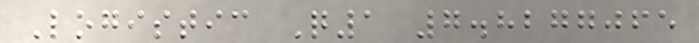Logistic Q1 7.8277065
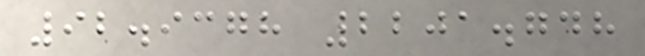92.9378 2201.748
